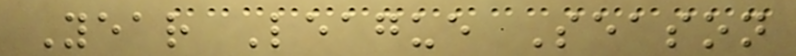Year League Season
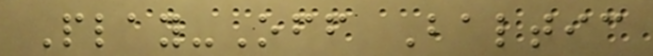Play-Off Baltic
